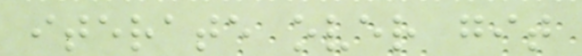iterate over git
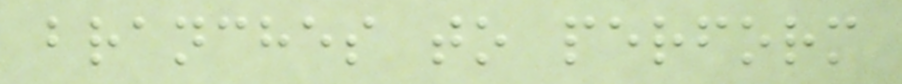branches to perform
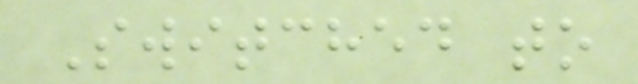Switched to
